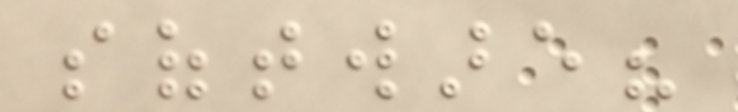software?
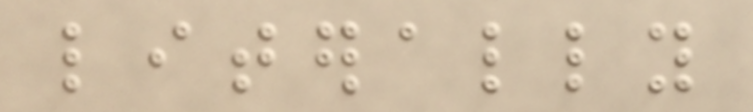literally
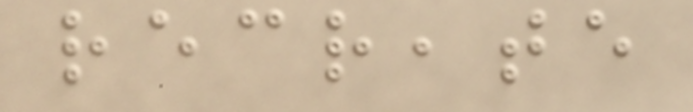recreate
